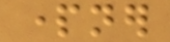partner
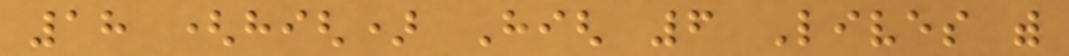18 (high) High 6 Lives with
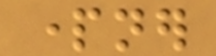partner
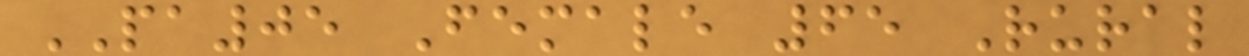PA05 Female 65 Rural
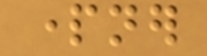partner
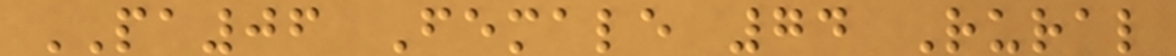PA06 Female 74 Rural
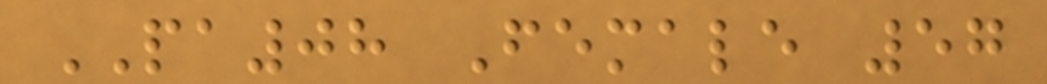PA08 Female 57
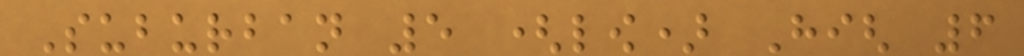Suburban 5 (low) High 6
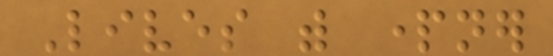Lives with partner
